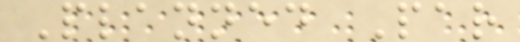Planned Par
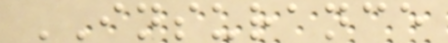INSURANCE
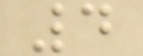4
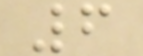6
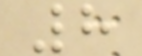8
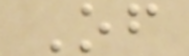Of
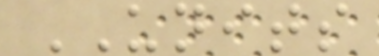UNITS
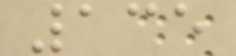135
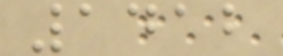1412
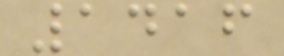1416
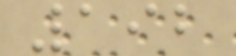192
